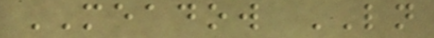MEADOW LN
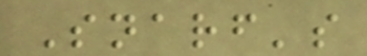Snarf's
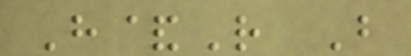H&R B
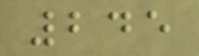245
